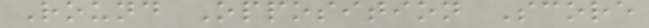Round Opposition Score
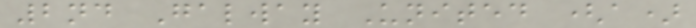2nd Galway United (a)
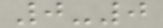0-0
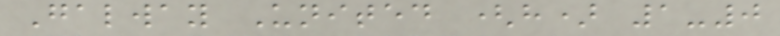Galway United (h) 1-0
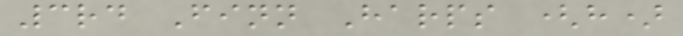3rd Finn Harps (h)
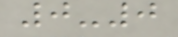0-0
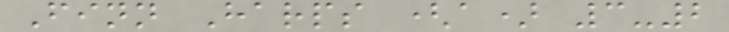Finn Harps (a) 3-2
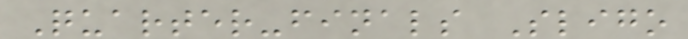Quarter-finals Sligo
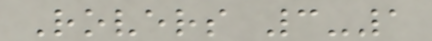Rovers 3-1
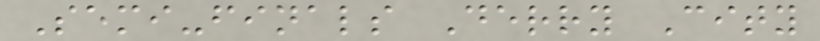Semi-finals Derry City
